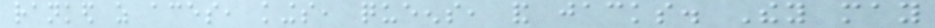ranked as aces, kings, queens, and jacks. They may
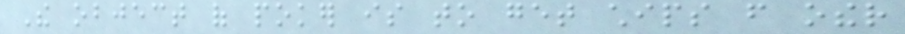The object of poker is to get chips from other
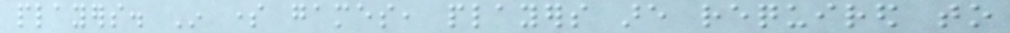players. In some games, players are required to
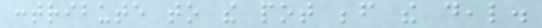contribute to the pot before the deal.
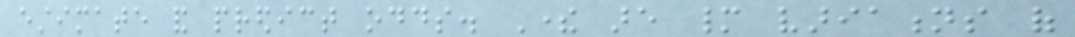estimate and predict odds. There are many variations of
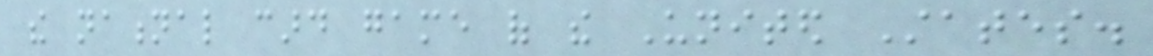the national card game of the United States.
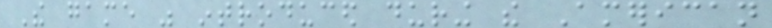The game was introduced during the American
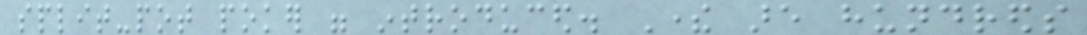split-pot poker were introduced. There are hundreds
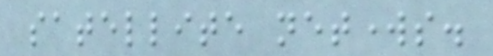satellite networks.
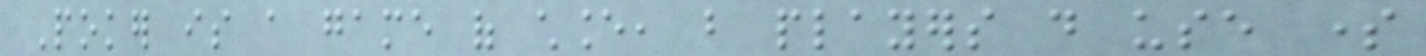Poker is a game of chance, but players do use some
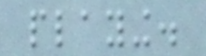playing.
